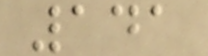141
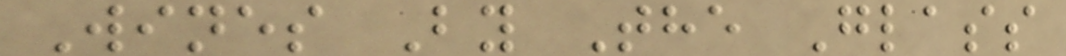Wines By The Glass
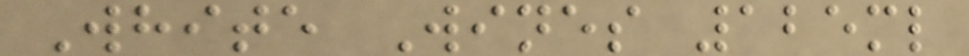White Wines 125ml
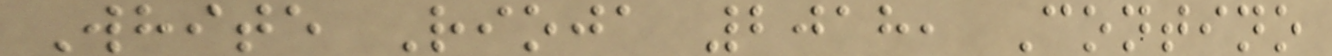White Rioja 2018, Contino
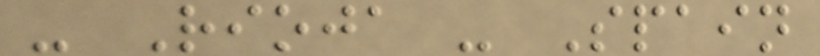- Rioja - Spain
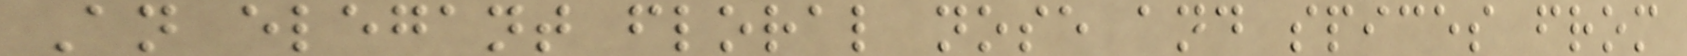An elegant floral nose and spices from
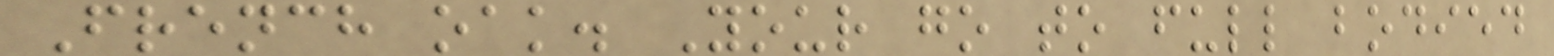French oak. Your go to full bodied
